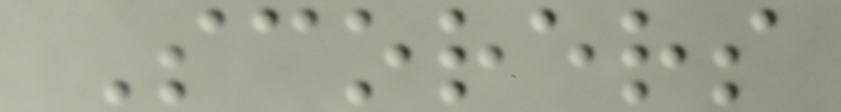Scorers
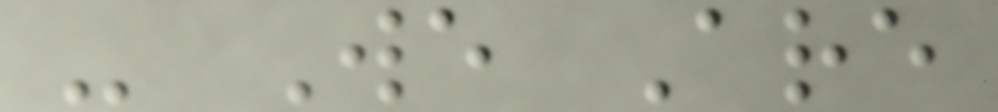- We Are
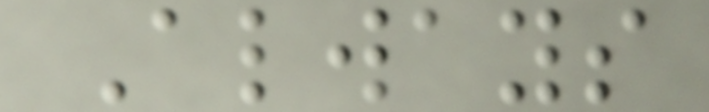Always
